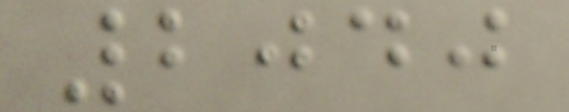2040
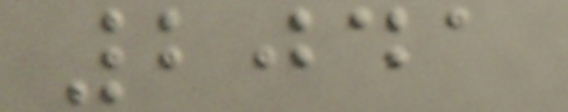2041
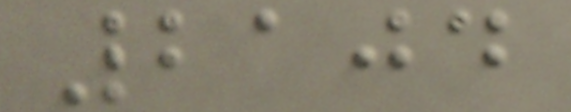2104
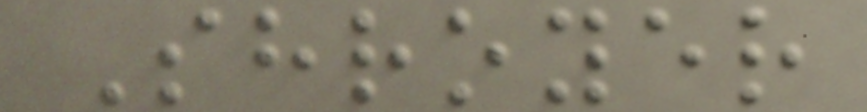Shroyer
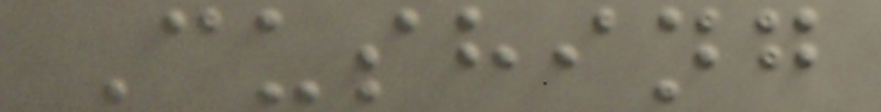Cushing
